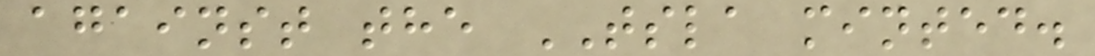against the TSLA minted.
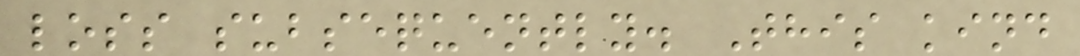loss subsequently. This kind
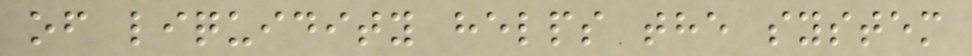of liquidity helps the system
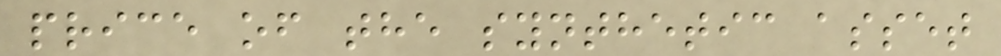price of the synthetic asset
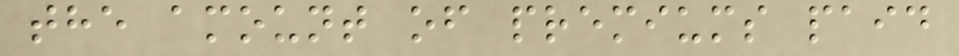the amount of premiums paid
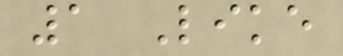1 Like
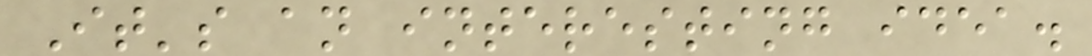It's an interesting idea.
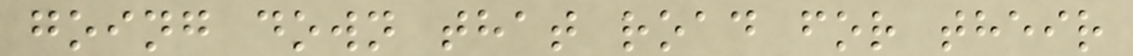going down that road for their
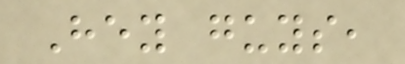Hey guys,
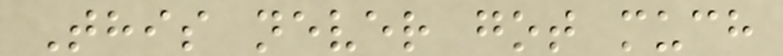This never got much
